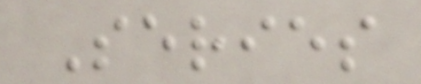Series
